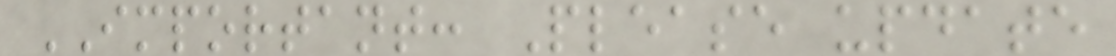IMPORTANT: Please update
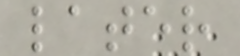later
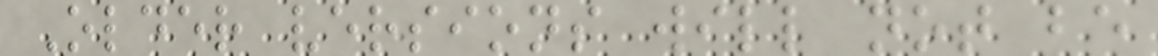Older versions will not be
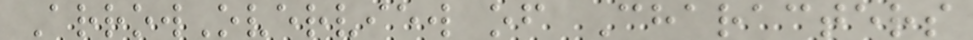ArrowOverview of Characters
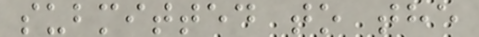submitted to the
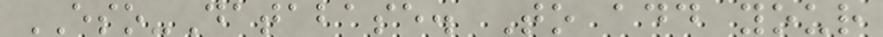ESO-Database. To add your
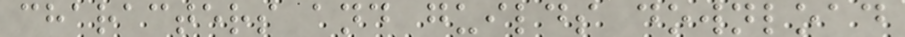characters and guilds download
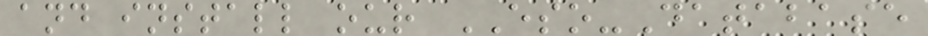and install our ESO-Database
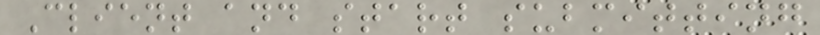Client and start submitting
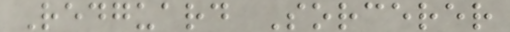Redguard Sorcerer
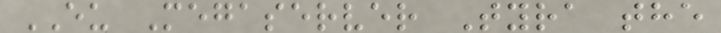EU Megaserver Tyra the
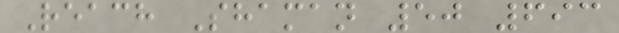Reach Shaman 50 693
